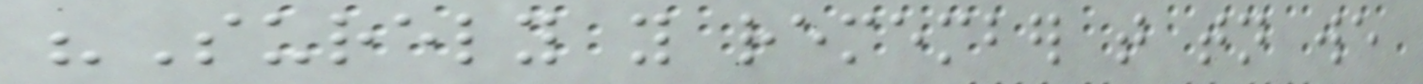"Surely you remember that tonight we
